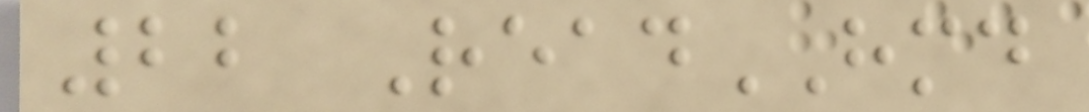22 ReadHMD
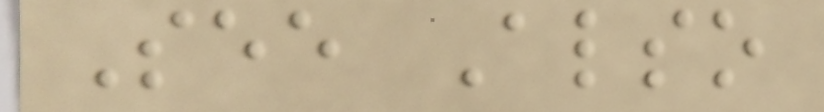See Also
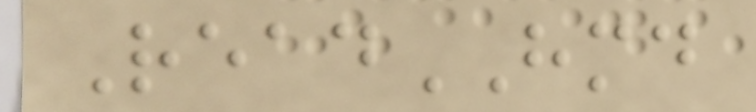ReadHMD
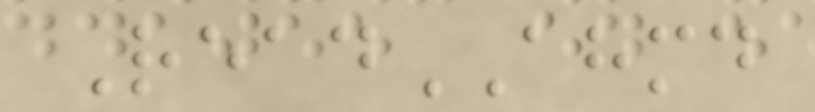ReadAHMD
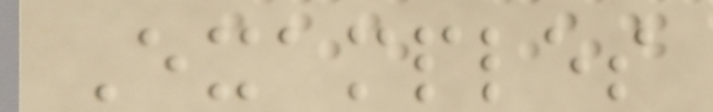Examples
